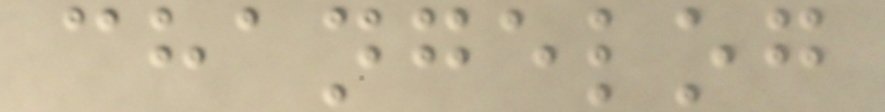changelog
